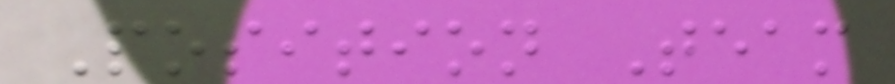Position Team
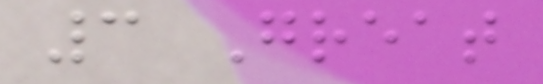3 Great
